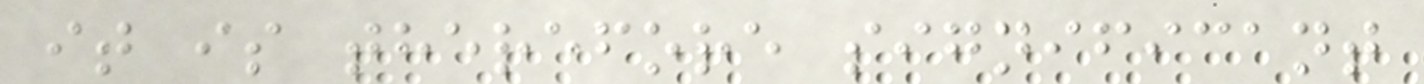it is therefore significant
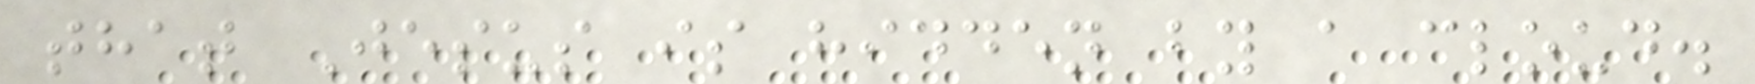that Jesus is hidden by a cloud.
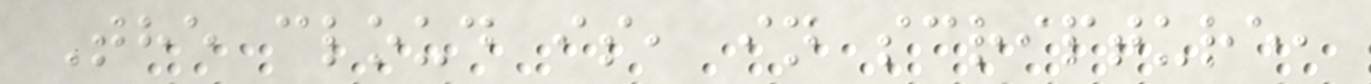The cloud is, in scripture,
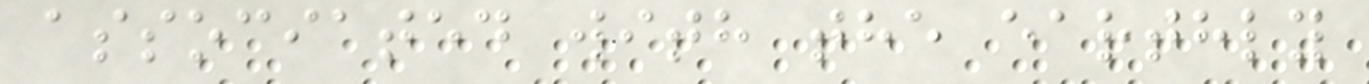associated with the earthly
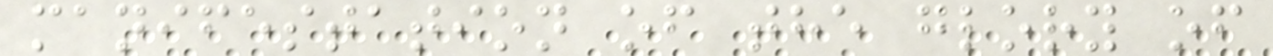manifestation of the glory of
